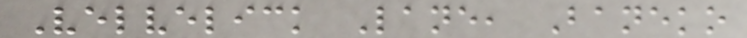Velvelick Lane, Baneko
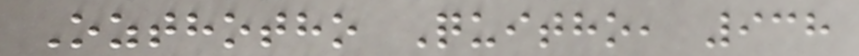Ozthotho Quitho, 938
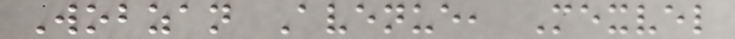Wobzan Avenue, Mexvel
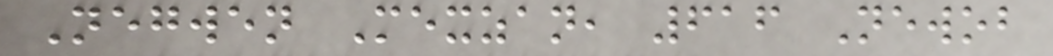Negwen Mexzan, 616 Newob
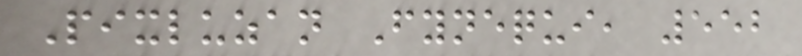Pixluzan Fynequi, 552
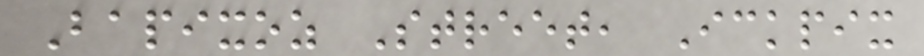Bapixoz Street, Ickpix
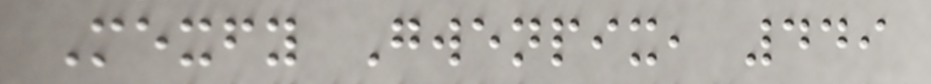Mexfy Gwenpix, 449
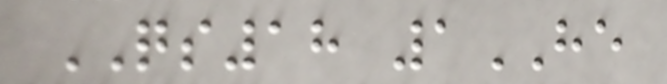QS18 1HE
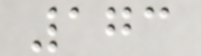173
